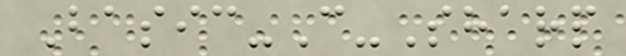Basic-C-Sharp
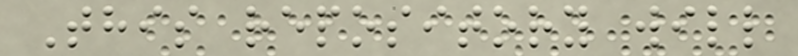This repository will
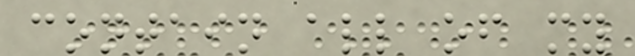contain all of my
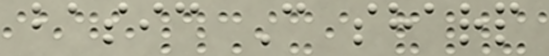basic C sharp
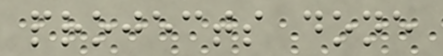projects done
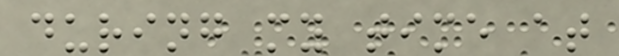during my time at
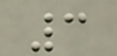3
